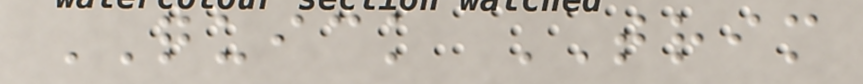QUICK TRIM
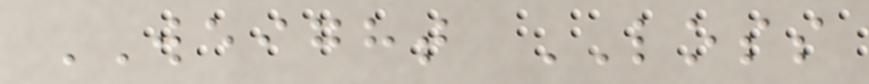WEIGHT LOSS
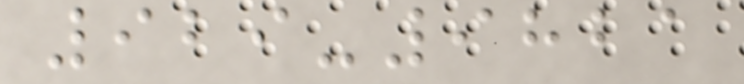929-9821
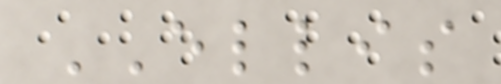ELLIS
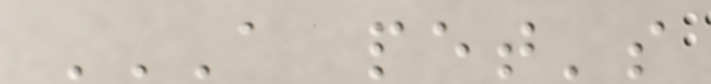A PET'S
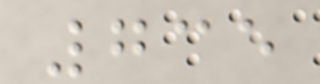735
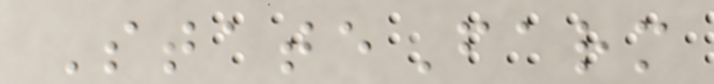StateFarm
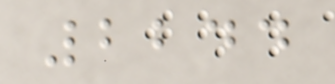2244
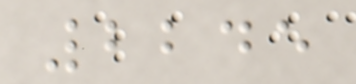2245
